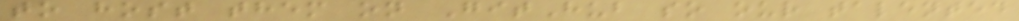to host them on GitHub so our talented
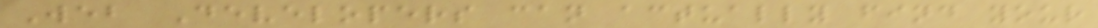Web Developers can actually find your
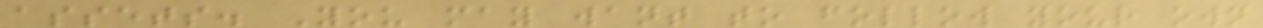assets. You may want to follow your own
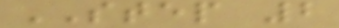STEP 2
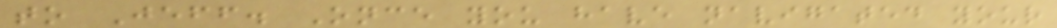to Jeff. Once you have navigated your
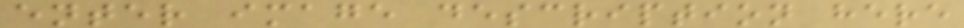enter image description here
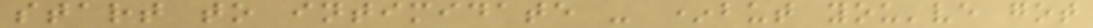start to intimidate - *but you've got
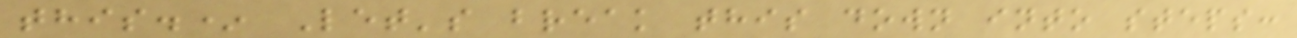this.* Let's break this down into steps:
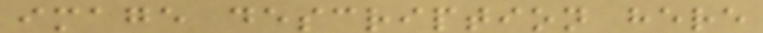image description here
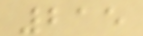215
